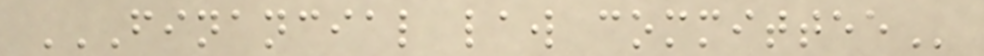FINANCIAL LAW COMMITTEE
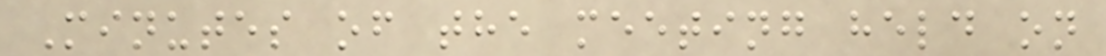Minutes of the meeting held on
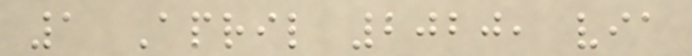1 April 2020, via
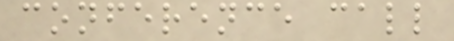conference call
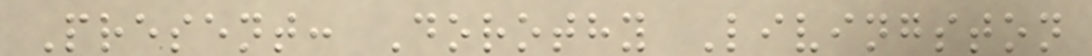Present: Dorothy Livingston
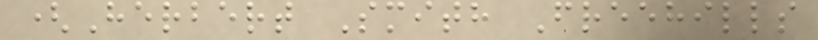(Herbert Smith Freehills
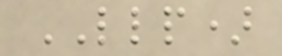LLP)
